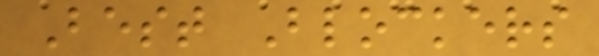Best Blockers
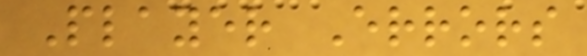Player Errors
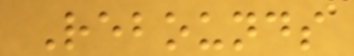Rebounds
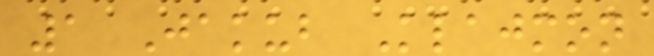1 Jakub Klajmon
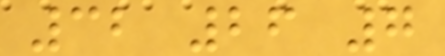32 26 7
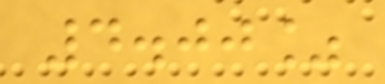4.00%
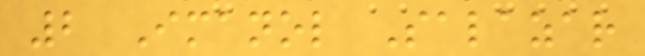2 Imanol Salazar
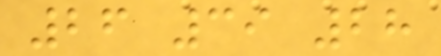26 39 28
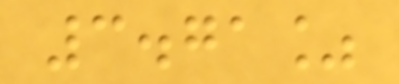3.71%
